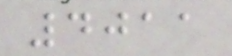4011
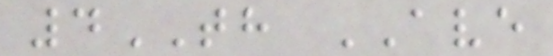4TH AVE
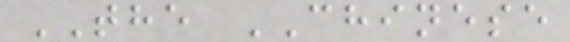THE CHINESE
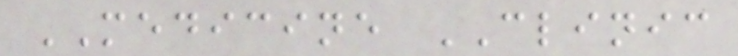MEDICINE CLINIC
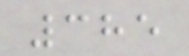385
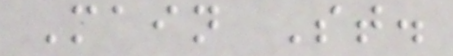Main St.
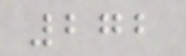272
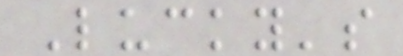Lucky's
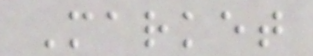Market
